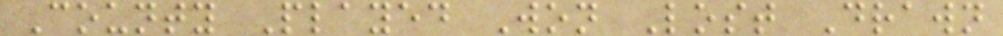County Played Won Lost Drawn
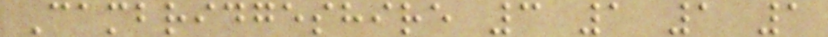Cambridgeshire 3 1 1 1
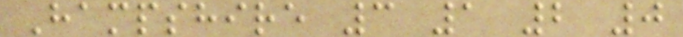Hampshire 3 1 2 0
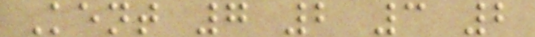Kent 7 2 3 2
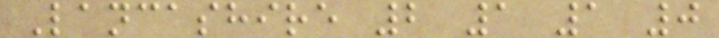Lancashire 2 1 1 0
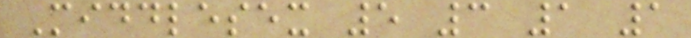Middlesex 5 3 1 1
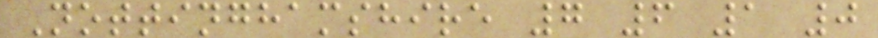Nottinghamshire 7 6 1 0
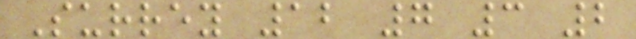Surrey 12 7 3 2
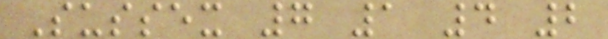Sussex 7 1 4 2
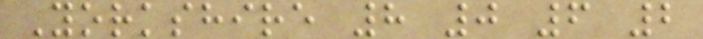Yorkshire 8 0 6 2
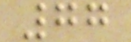77
